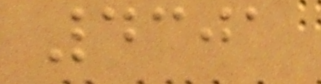4301
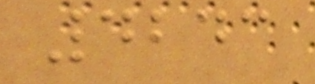4243
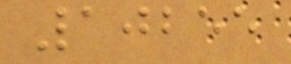10255
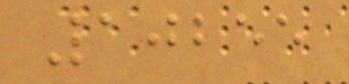10255
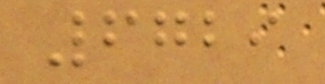6729
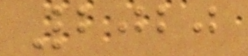2020
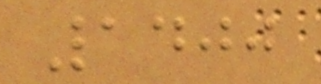1400
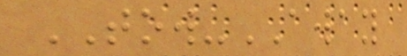TOW-AWAY
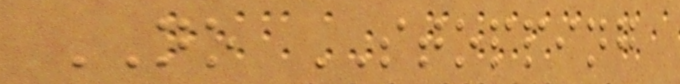NO STOPPING
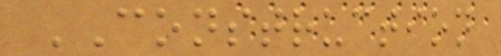CONSTRUCTION
